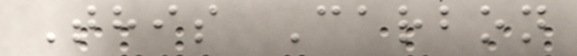This Carbon
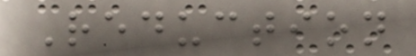Reduction
